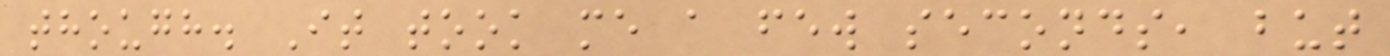though. It took me a few seconds, but
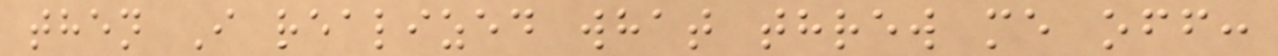then I realized what threw me off:
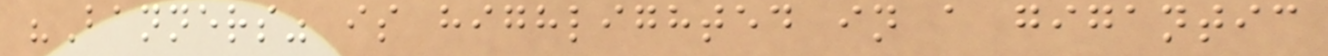"Banners" is highlighted in a gigantic
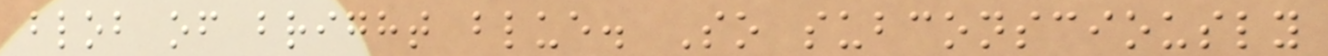blob of bright blue. So subconsciously
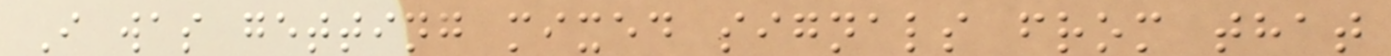I was getting mixed signals from that
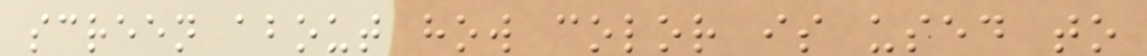screen about how color is used to
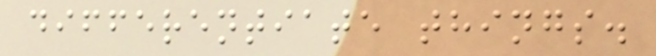differentiate things.
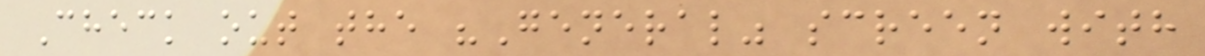Check out the "General" screen with
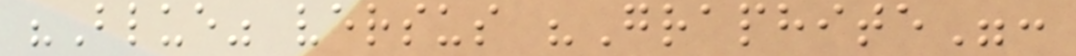"Blue" versus "Graphite":
